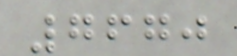7670
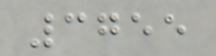3755
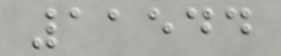11544
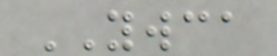YWCA
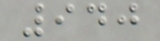940
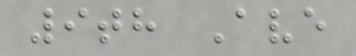9th Ave
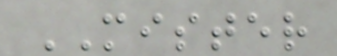MISTER
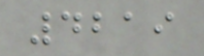4219
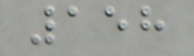158
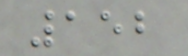152
